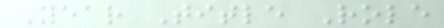Year Title Role
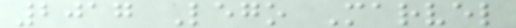2017 Lego Marvel
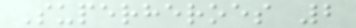Superheroes 2
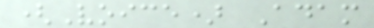(Voice) Adam
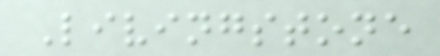Livingstone
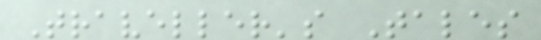Traveller's Tales
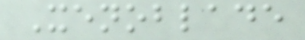Xenoblade
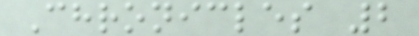Chronicles 2
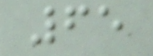65
